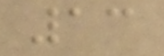13
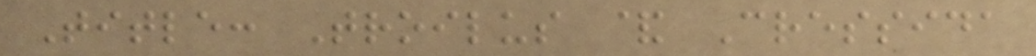Title: Troilus & Cressida
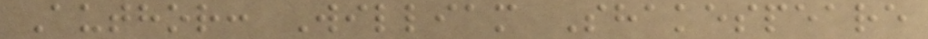Author: William Shakespeare
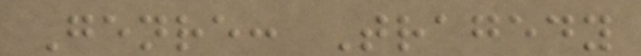Genre: Tragedy
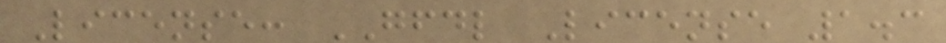License: GFDL License 1.3
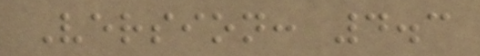Version: 4.3
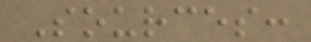Sources:
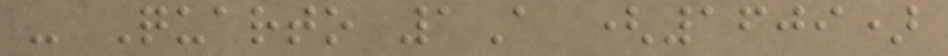- Quarto 1A (1609)
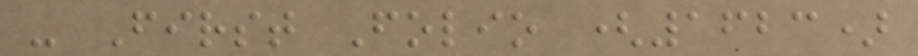- First Folio (1623)
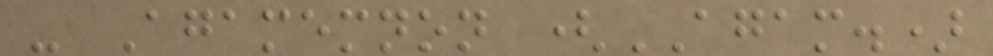- Agamemnon (AGAM.)
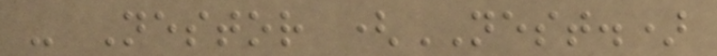- Nestor (NEST.)
